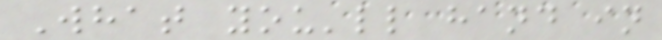What you'll hand in
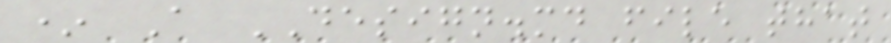* A DESIGN.md file that
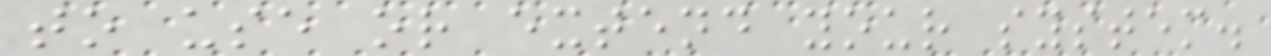to use or extend your system.
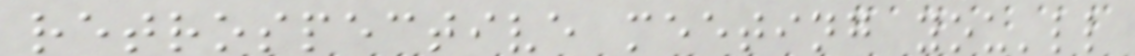retrospective meeting you'll
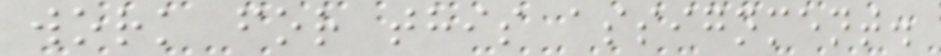work for this assignment.
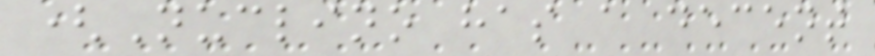(Nuclino has a decent
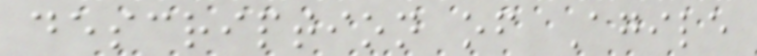description of Agile
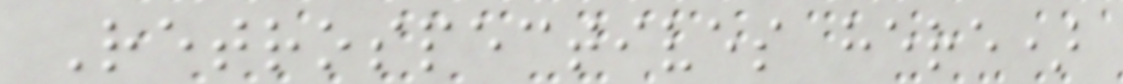Retrospectives here)
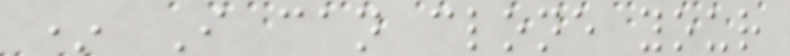* I can clone your
